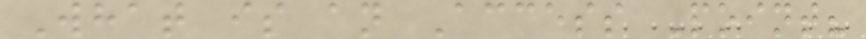What is an Access Point?
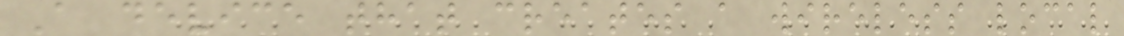A device that creates a wireless local
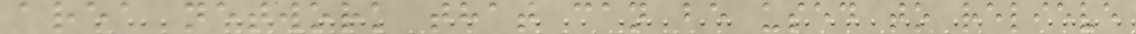area network that can be used to relieve
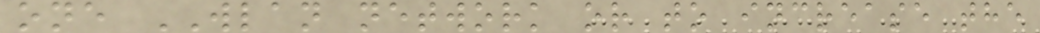one WLAN network or to increase the
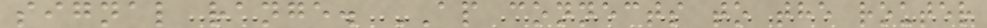signal range. AP connects to the router
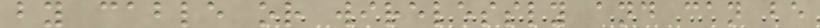by cable or wirelessly and can be
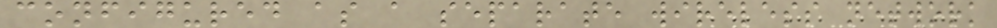configured as a separate wireless network
